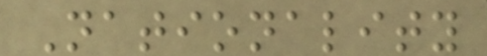Nationality
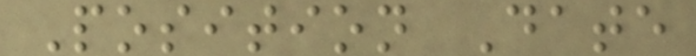Position Date
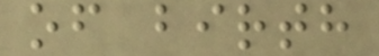of birth
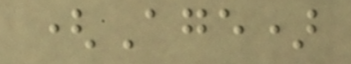(Age)
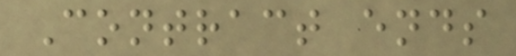Contract ends
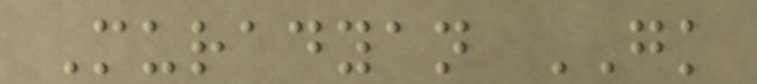Muradyan GK
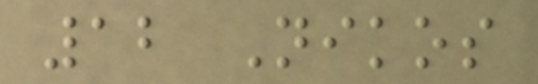12 Nikos
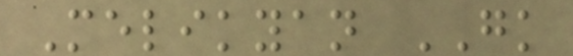Melikyan GK
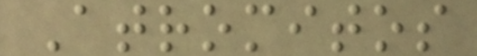Atromitos
